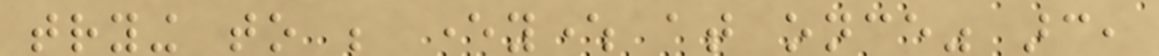trying to be everywhere at once" arc,
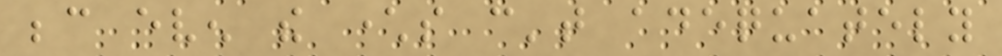because even the characters can't adequately
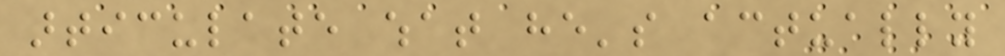articulate what he's actually
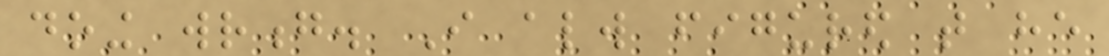doing wrong. I always figured that he
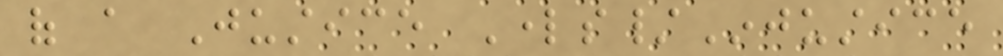of a Justice Lords/Injustice
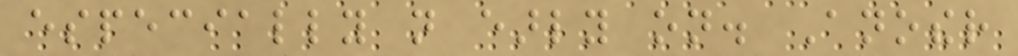especially not early on. Another
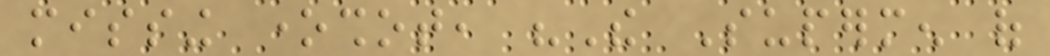missing oneshot, "The Supermen of
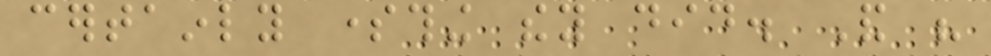certainly something they did. And his
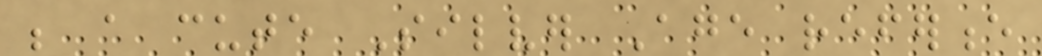be a cute Silver Age reference
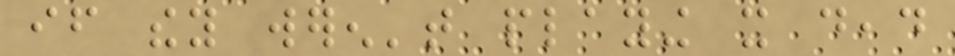if they weren't playing it dead
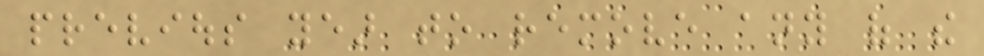previous year to remove any of the
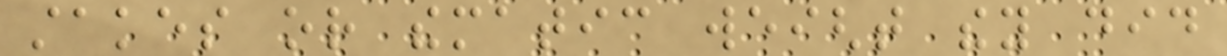stakes or thematic weight they did
